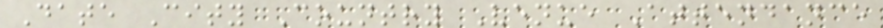Date City Country Venue Attendance
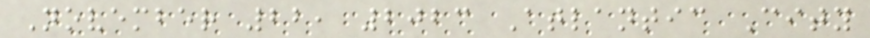November 22, 2023 Atlantic City
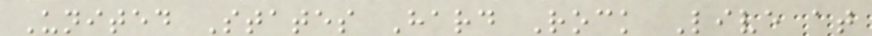United States Hard Rock Live at
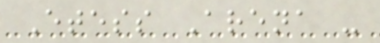Etess Arena -
